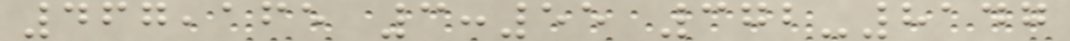467,165 3:55 372-8147
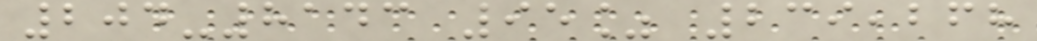204-8143 95% 239,268
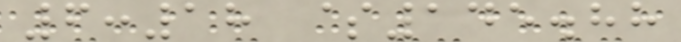6:18 $145.88
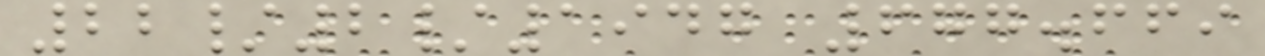22/2/1947 677.669
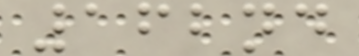162nd
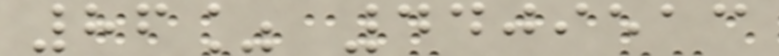86% 4409513
